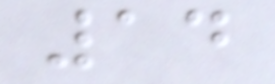14
